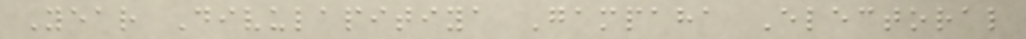Year Divulapitiya Gampaha Electoral
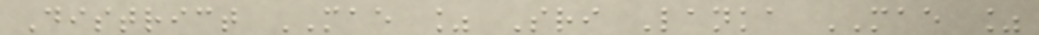District MAE % Sri Lanka MAE %
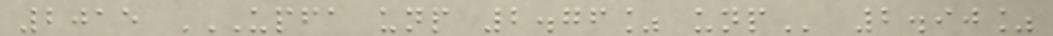2015 UPFA UNP 2.76% UNP 2.90%
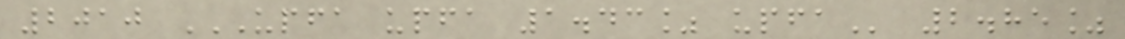2010 UPFA UPFA 1.43% UPFA 2.85%
